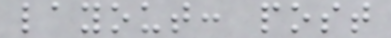layout: post
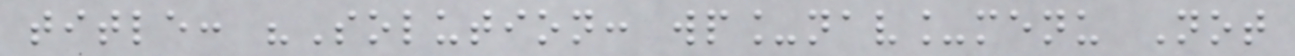title: "Solution: wp_nav_menu Not
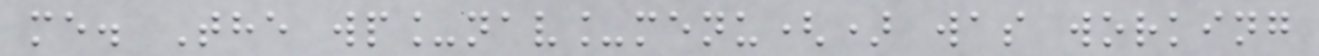me. The wp_nav_menu() was working
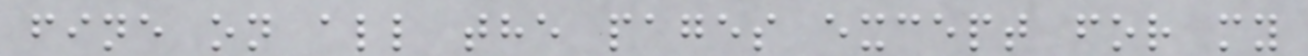fine on all the pages except for my
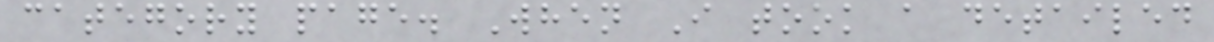category page. When I took a detailed
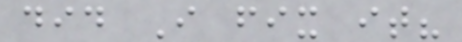did I fix it?
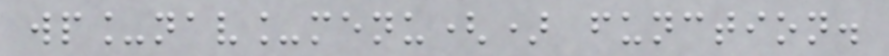wp_nav_menu() function.
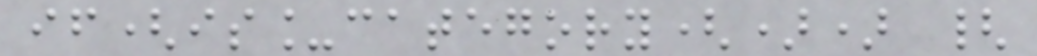if(is_category()) {
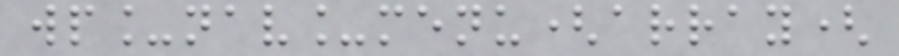wp_nav_menu(array(
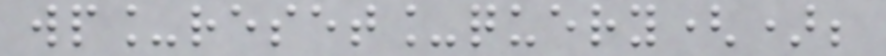wp_reset_query();
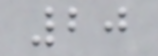20
